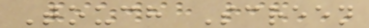Touch Screen
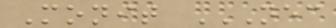Monit NEC
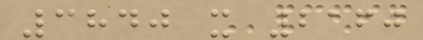3840 x 2160
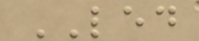LED
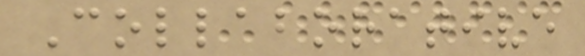Collaborative
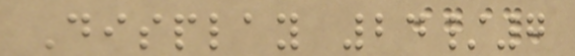Display 24/7
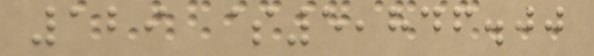129 $5,846.00
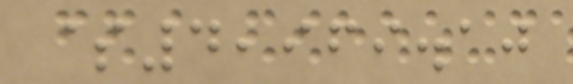$4,969.10
